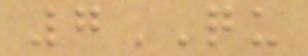7QU
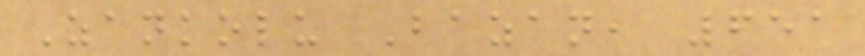Zankolu Bazan, 651
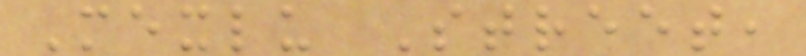Mexlu Street,
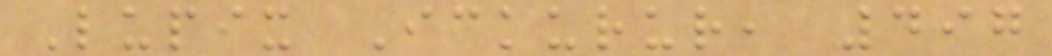Lupix Ickurur, 497
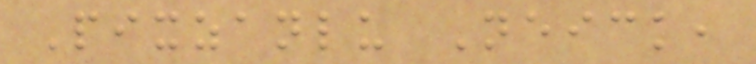Pixzanlu Neick,
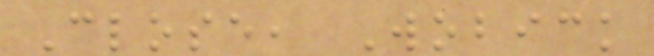Close, Wobick
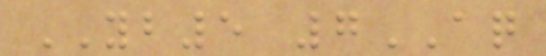YB5 7AQ
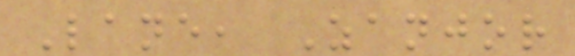Lane, Zanjor
